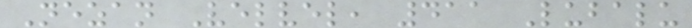Nezan Velvel, 411 Lubalu
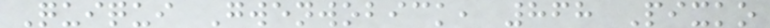Quiqui Gwenwobick, 868 Pixko
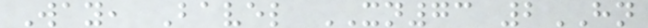Way, Bavel XN73 2HN
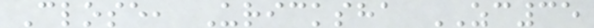Close, Uricksha ZC35
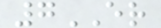7ER
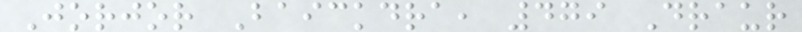Jorjor Baickdra, 479 Draur
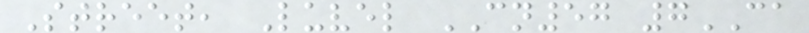Street, Luvel CN57 7CA
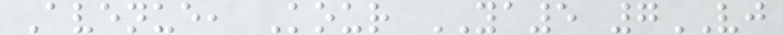Avenue, Kour YA5 7VJ
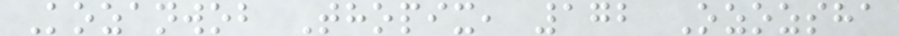Kozanwob Thopix, 172 Ozozsha
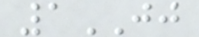1JJ
